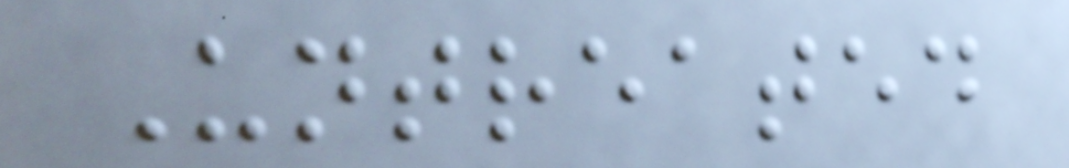Untreated
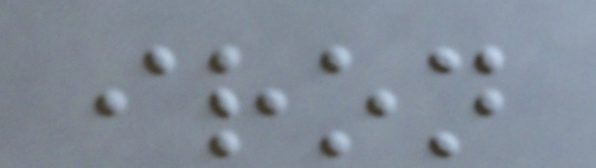iron
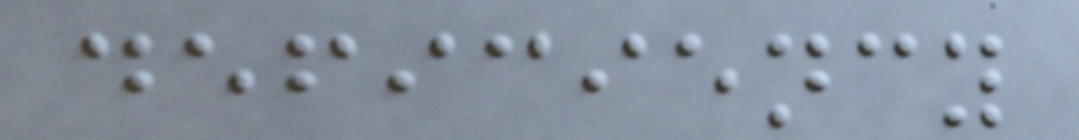deficiency
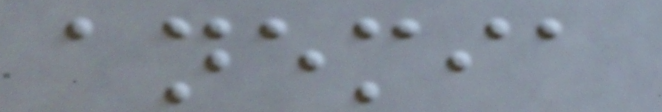anemia
